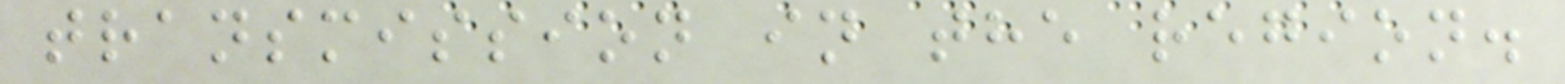transmission in the region.
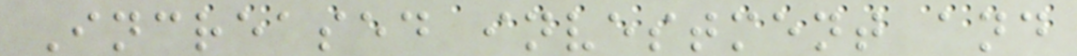Increased investment and
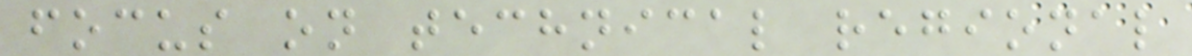focus on technical regional
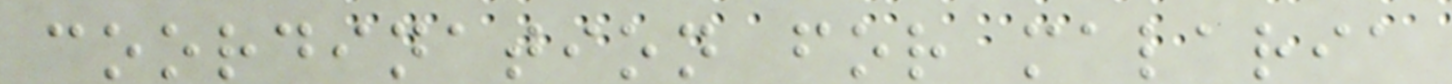coordination for malaria
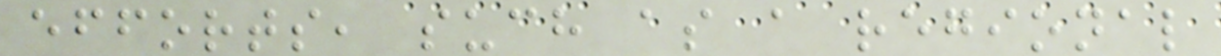efforts, such as a regional
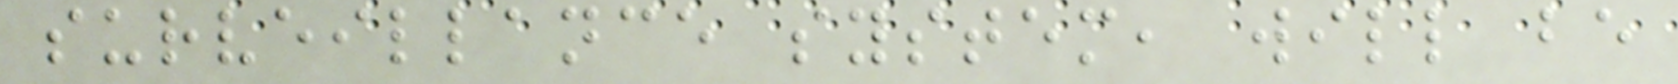surveillance system, will be
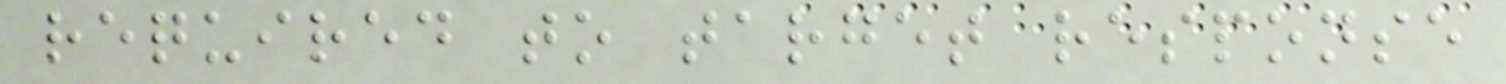required to target response
